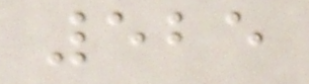525
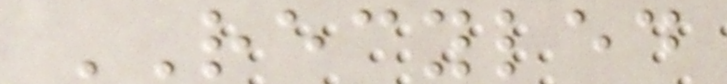RECYLED
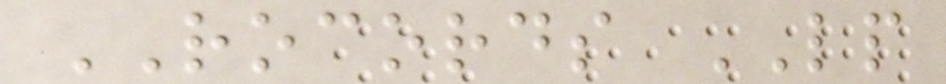ROCORDS LP
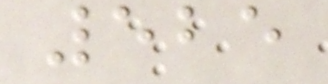525
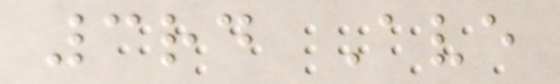3rd Ave
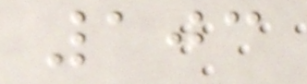103
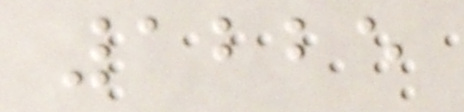1225
